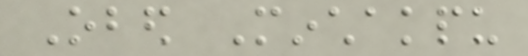Obed Minchakpu
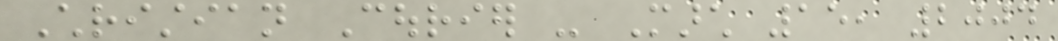Christian Courier - March 15, 2004
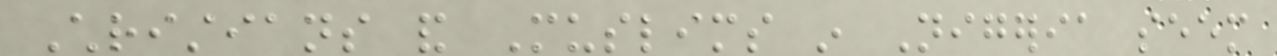Christians and Muslims in Nigeria seem
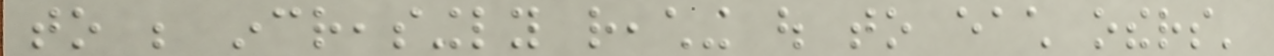to be increasingly reaching out to each others'
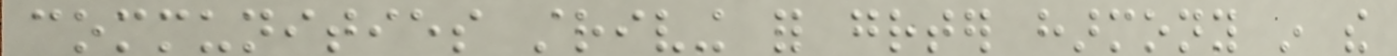communities striving for greater harmony in the
